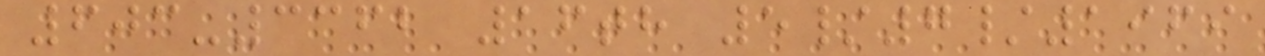603-3362 16th 5/7/1969
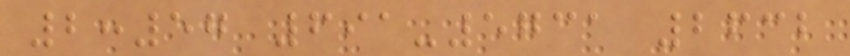2:57 691-5731 2632
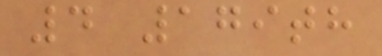4 179th
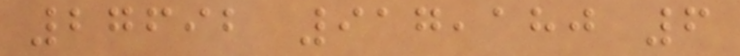27692 917,180 6
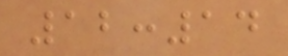12:14
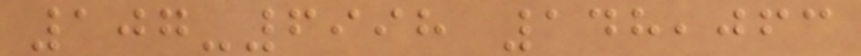107-6998 148,063
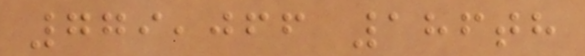779,066 186th
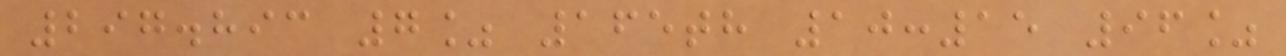297.893 7% 165th 10:15 96%
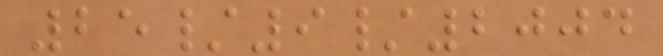25/9/2004
